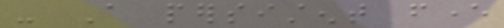- A persistent fever
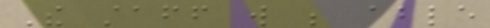The staff will be able
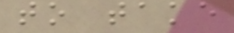to take
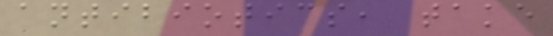antibiotics, take
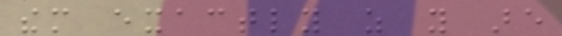them exactly as you are
